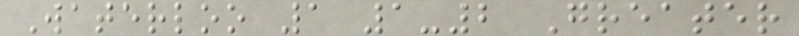Waterloo 1 1-2 Greater
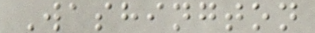Washington
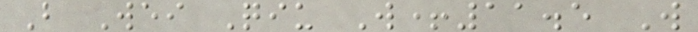B Wei Qiu W+11.5 W
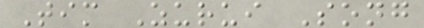Tim Zurui Song
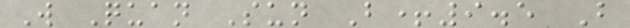W Quan Sun B+9.5 B
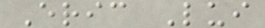Eric Lui
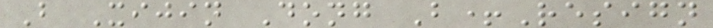B Xijin Dong B+Resign
